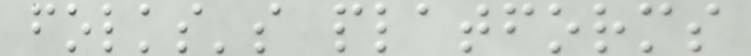folks's platforms
